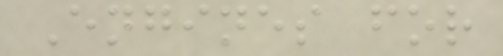Engines for
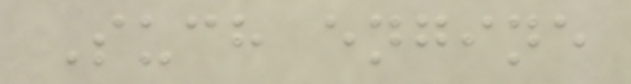Such engine
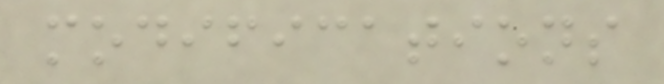modifications
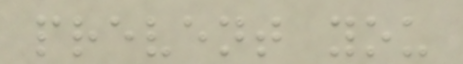prevent you
